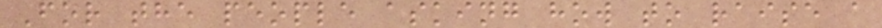For the people asking how to raise a
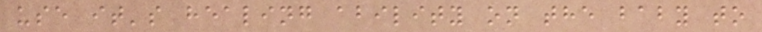use it's healing ability on the baby to
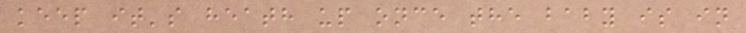keep it's heath up once the baby is in
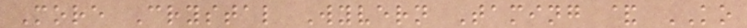More Crystal Wyvern Taming & KO
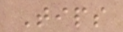Tips
